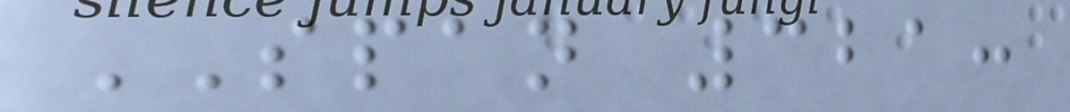SPAN 321:
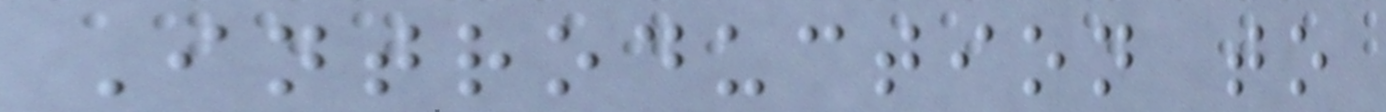Introduction to
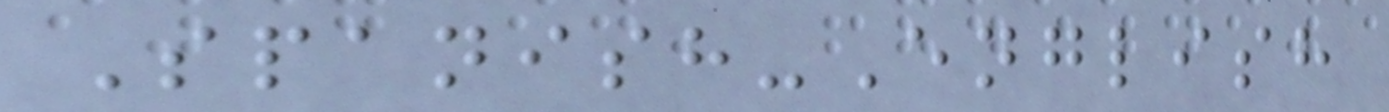Spanish-English
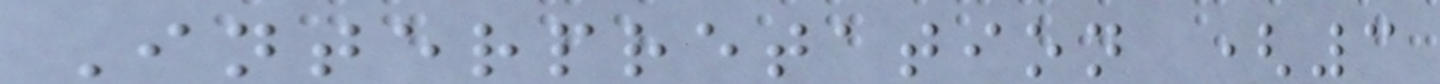Interpretation (3
